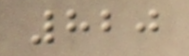820
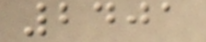2401
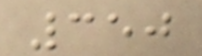350
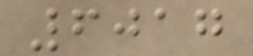6017
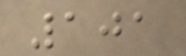101
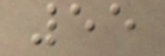55
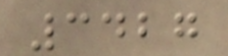3427
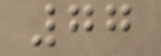77
